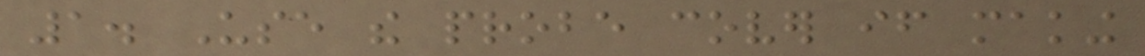1. Use the probe cover if making
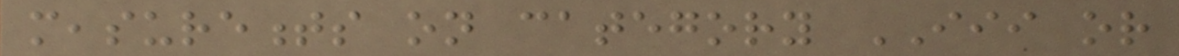measurements on category III or
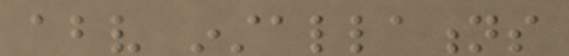above installations
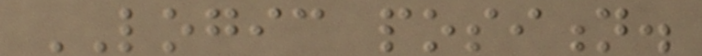LOGIC position.
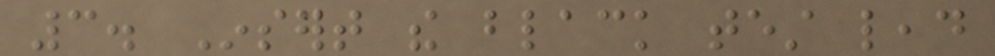3. Insert the black test lead
